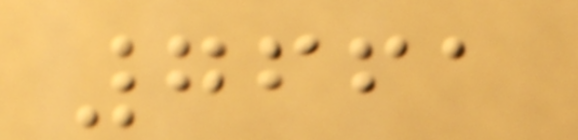7661
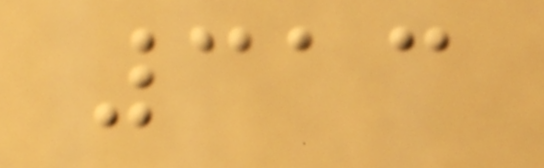313
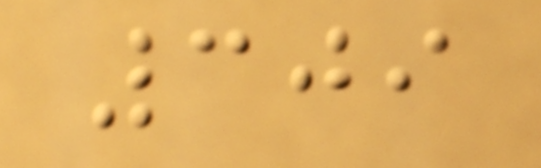309
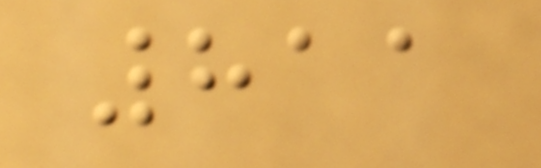811
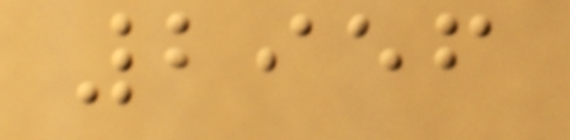2956
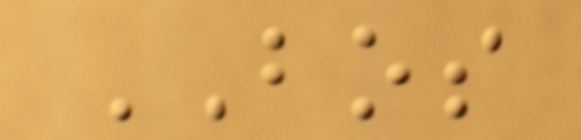BOS
